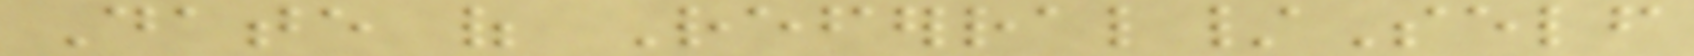Date of Referral/Self
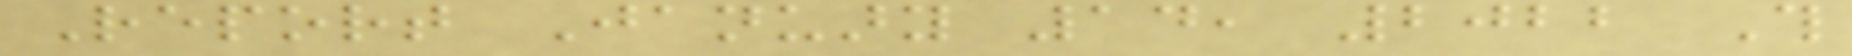Report January 14, 2022 This
